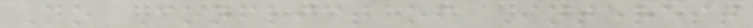No Conflict of Interest
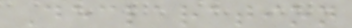Declaration
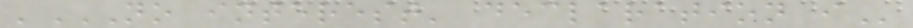'NO INTEREST' DECLARATION I
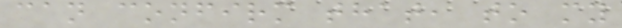can confirm that, to my
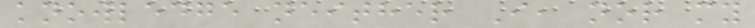knowledge neither I, nor my
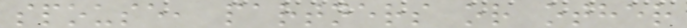spouse, partners or other
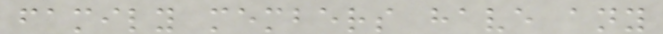family members have any
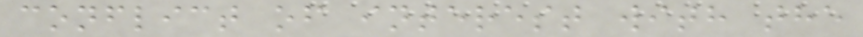conflict of interest with the
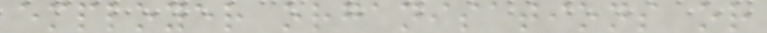employer organisations or
